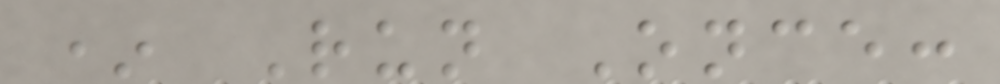* Run Once:
